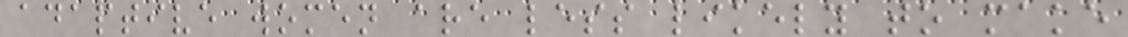adaptive women are less likely to make
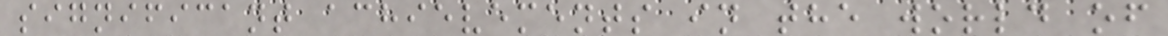significant achievements in the world of
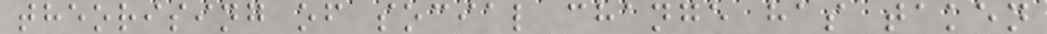theorising of social change has taken
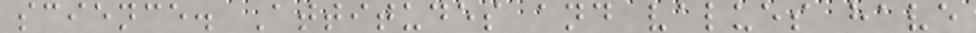science. Attitudes and values have
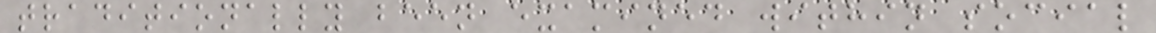traditionally been examined within social
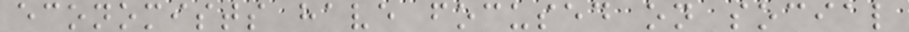economists have focused on social
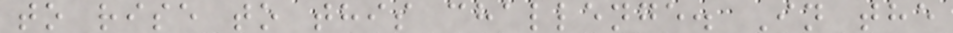to rise to this challenge. In the
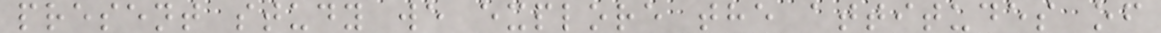present study we explore the attitudes of
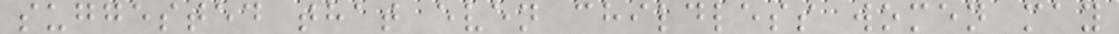suggested that even childless women may
